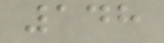148
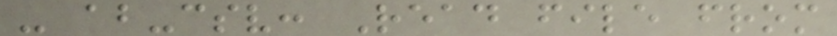- ab-csv: Read file from
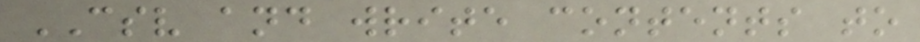CSV and write contents to
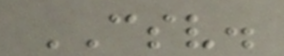CSV.
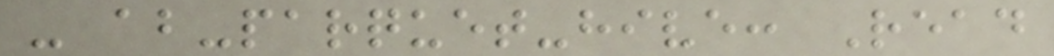- ab-parquet-hive: Read
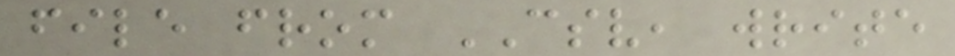file from CSV, write
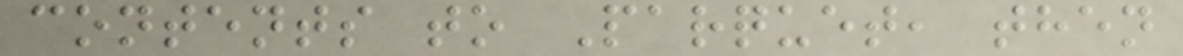contents to Parquet, then
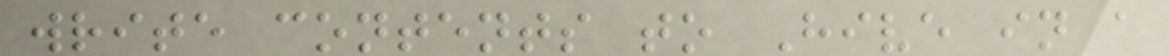write contents to Hive in a
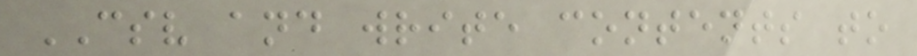CSV and write contents to
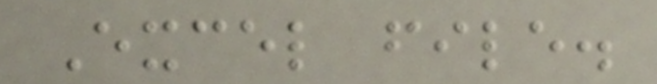Excel file.
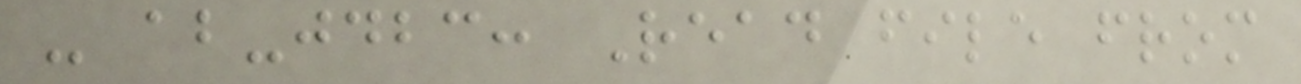- ab-jdbc: Read file from
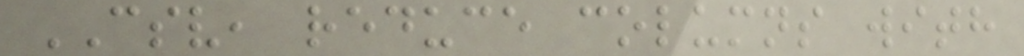CSV, reduce columns with
